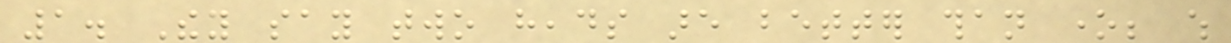1. They say two heads are better than one; which
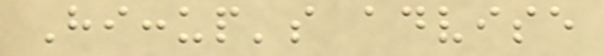Hiccup's advise
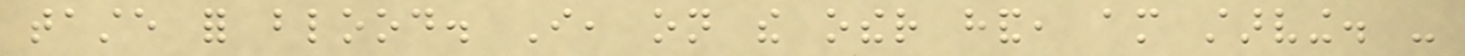taste for blood. I, on the other hand, am starving. -
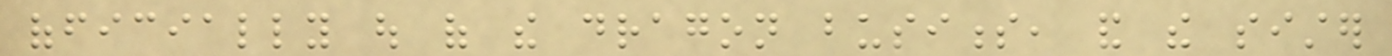officially out of the dragon business, and the sister
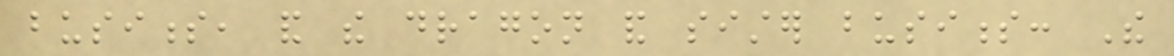business, and the dragon and sister business: The
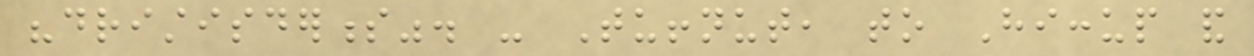"dristisderness". - Tuffnut, to Hiccup and
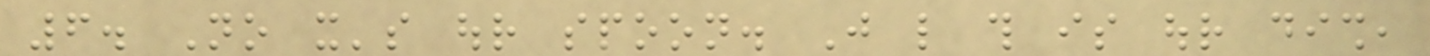6. No it's our spoon. Just like this is our dish,
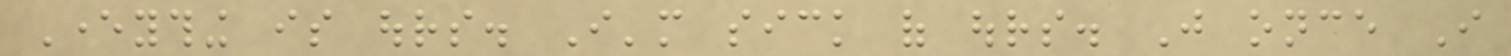Everything is ours. I'm sick of ours. Just once I
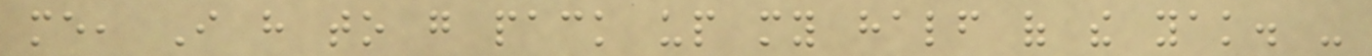me, I have to go pack up my half of the yak. -
